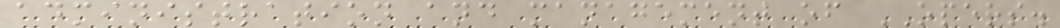administration and management of OPERS.
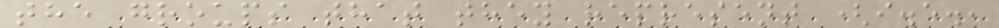the groups that they represent (i.e.,
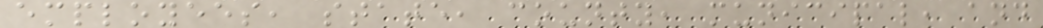employees, state, county, municipal, and
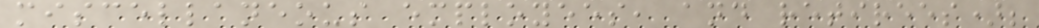miscellaneous employees, and retirees);
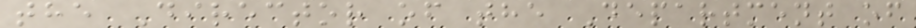the Director of the Department of
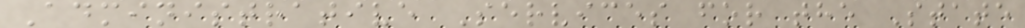Administrative Services for the State
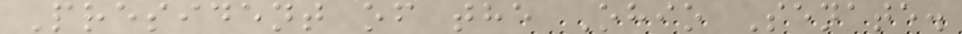President of the Ohio Senate.
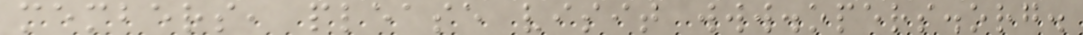members, please visit www.opers.org.
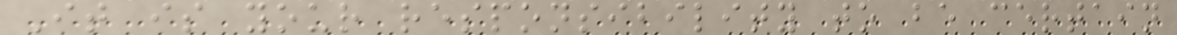It is your responsibility to be certain
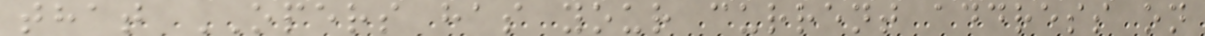that OPERS has your current address on
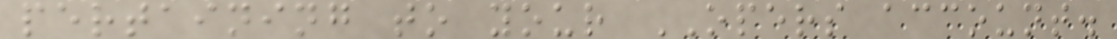pertaining to your OPERS account.
